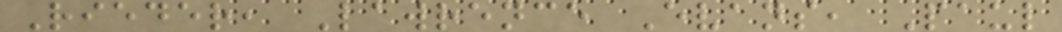Rieder, Lawrence Evans, Paul
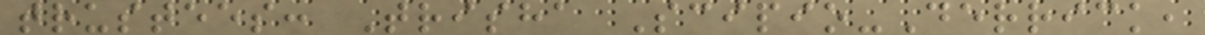trustees: Trisha Scipio-Derrick,
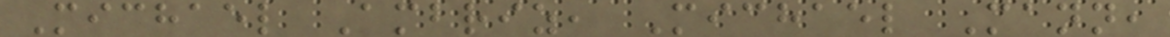Michael Ambriz, Michael Mann,
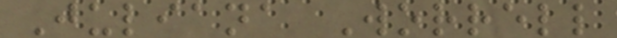Juliana Worrell
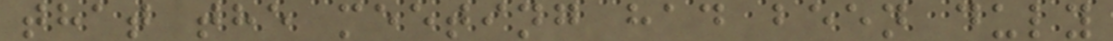that the meeting had been duly
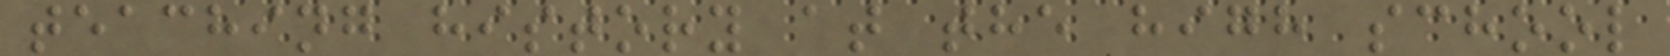teaching history at the high school
